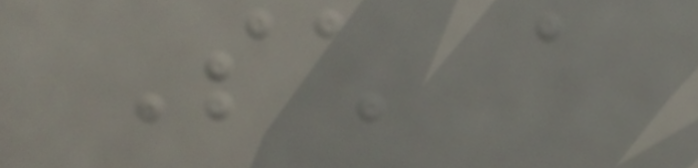Such a
